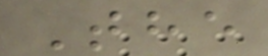The
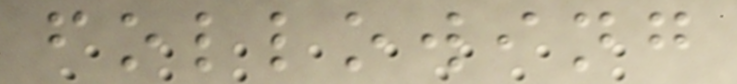following
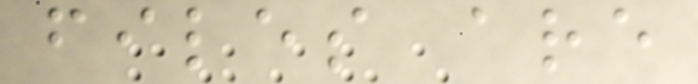files are
